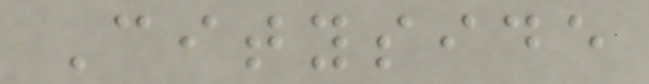Cityside
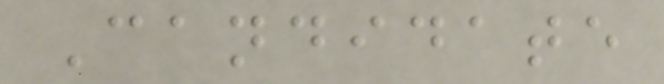Candidate
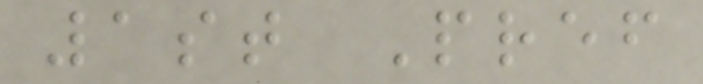1st Pref
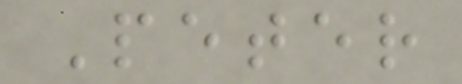Peter
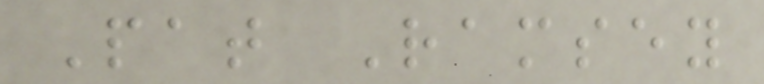Pat Ramsey
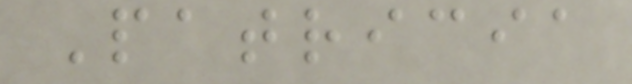Patricia
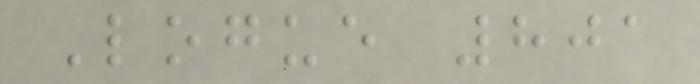Logue 801
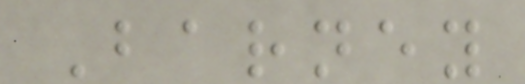Barney
